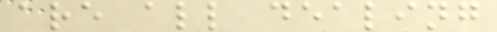are all dealing
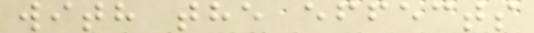with the effects
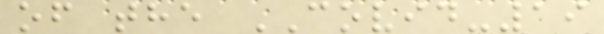of the COVID-19
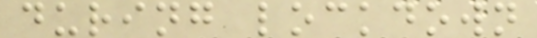during lockdown
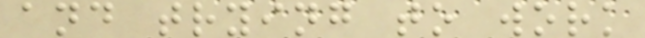and trying to work
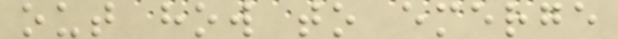out how to emerge
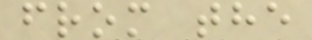from the
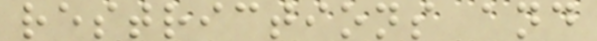restrictions and
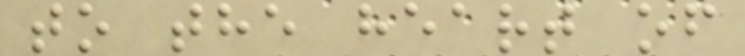to the heart of
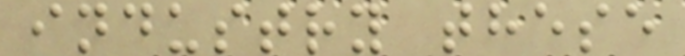industry these
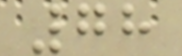78
